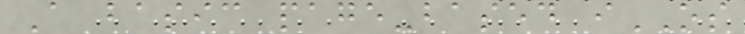A basic page-based iOS
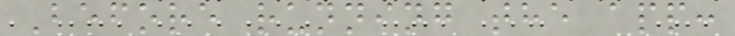Before running the app:
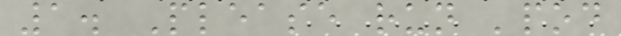1. Please run 'pod
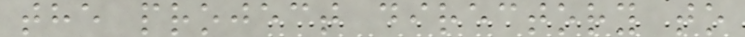the project directory to
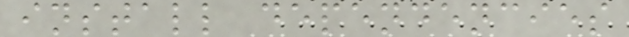install dependencies
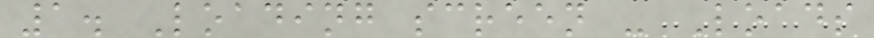1. Loading screen - Loads
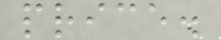price.
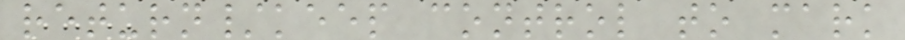return/keep control to mark
